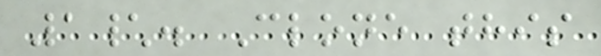1\. Clone this
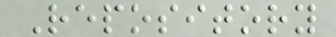Repository
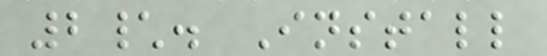2\. Install
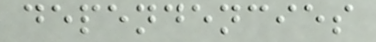dependencies
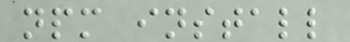npm install
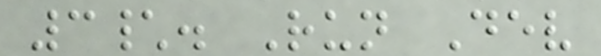3\. Run Dev
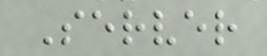Server
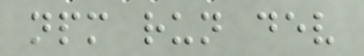npm run dev
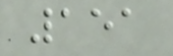151
